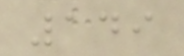149
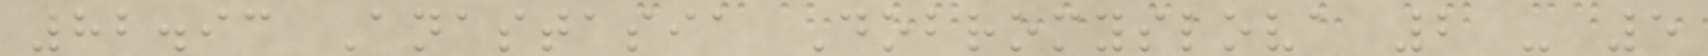82.93 Anastasia Dobromyslova 2 - 5
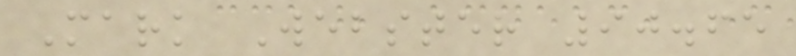Mark Webster 90.65
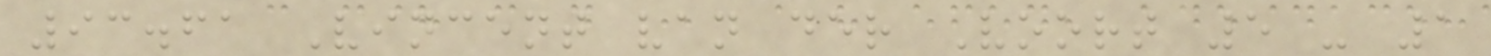93.61 Vincent van der Voort 5 - 1
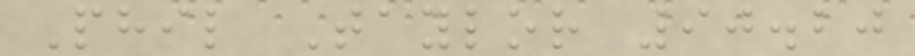Phil Taylor 90.20
